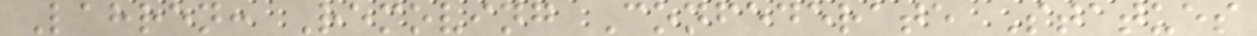Lahren: Removing Confederate Statues
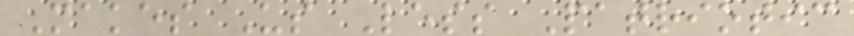Makes Us Less Patriotic
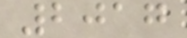2017
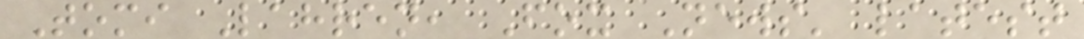Tomi Lahren, Fox News' latest
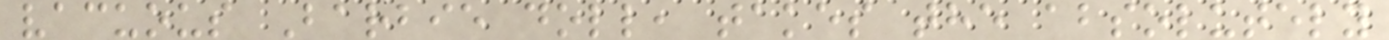vacuous Barbie doll, takes the absolutely
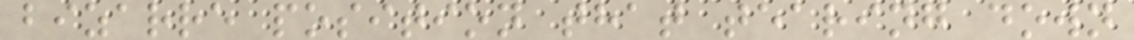bizarre position that tearing down
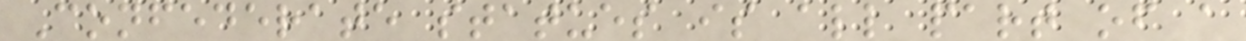Confederate statues is all part of a
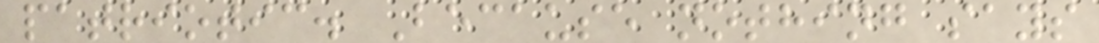patriotic. Because nothing says
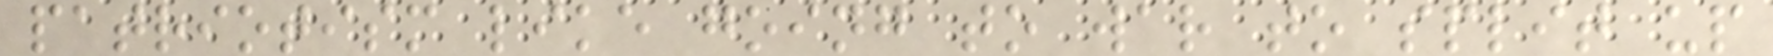patriotism like going to war to split up
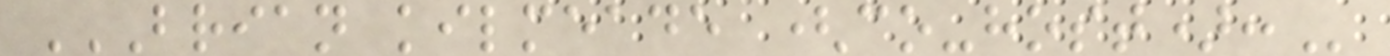BRIAN KILMEADE (CO-HOST):
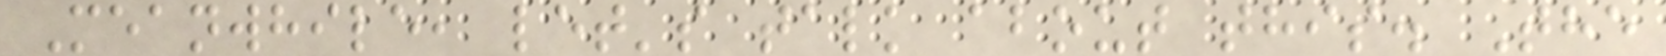Meanwhile, let's talk about this. The
